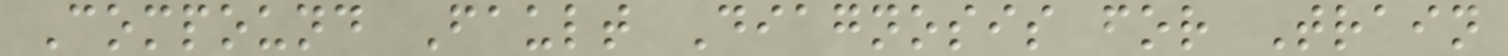Compound Fault Diagnosis for Train
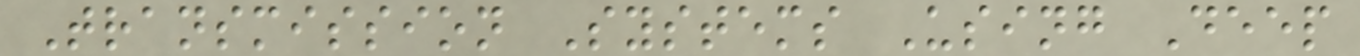Transmission Systems Using Deep
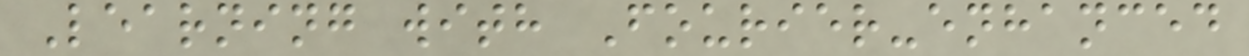Learning with Fourier-enhanced
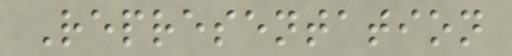Representation
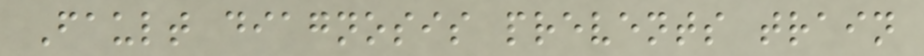Fault diagnosis prevents train
